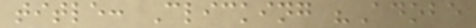title: Clicking "Adobe
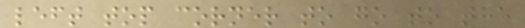left top corner to go to the
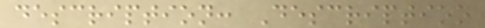description: Description
